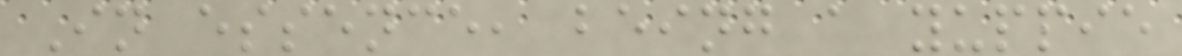In essence, being a yuppie
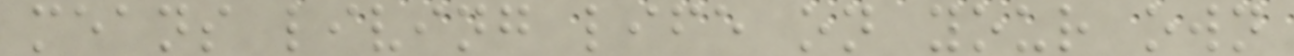means living life on your own
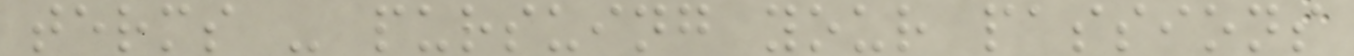terms - pursuing your passions
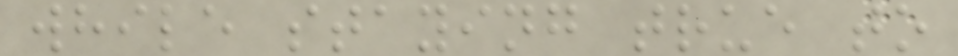while staying true to
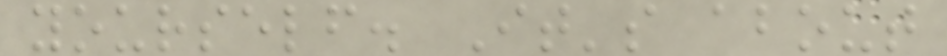yourself. It's about
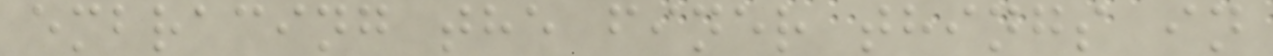embracing the finer things in
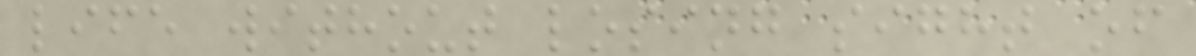life without losing sight of
